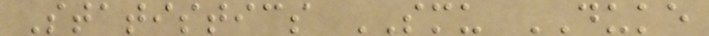Statistics SMU DUKE
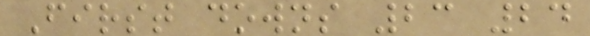First downs 23 24
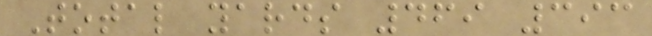Total yards 469 393
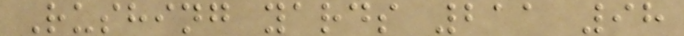Rushing yards 211 98
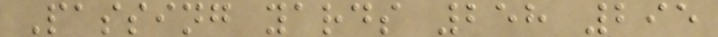Passing yards 258 295
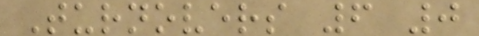Turnovers 6 0
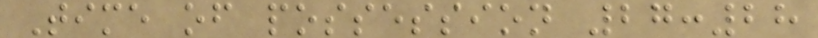Time of possession 27:28
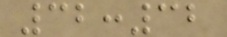32:32
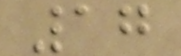17
